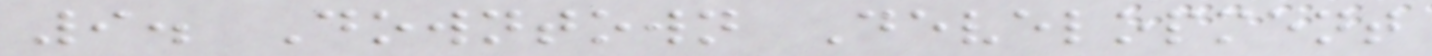9. Downtown Development
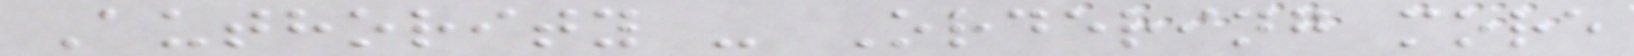Authority - Ordering more
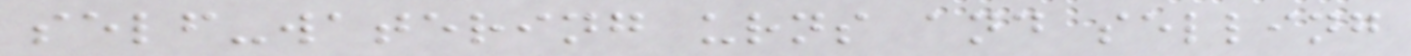self-watering urns and selling
